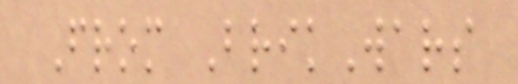From BrikWars
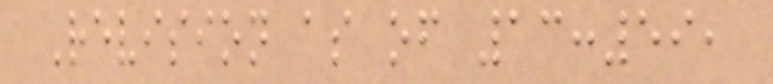Revision as of 13:59,
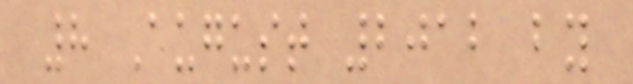8 August 2012 by
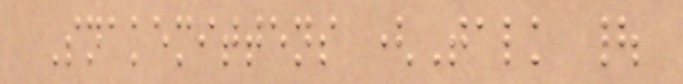Snakemittens (Talk |
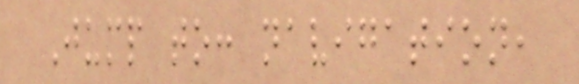Jump to: navigation,
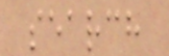search
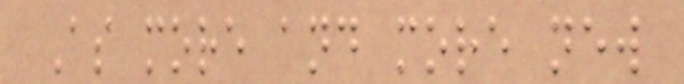As more and more new
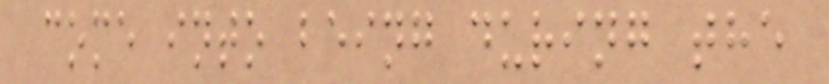come into being during the
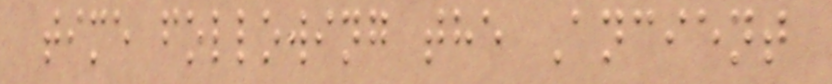time following the Ancient
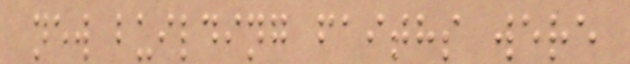new building faiths were
